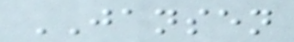JANSEN
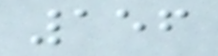156
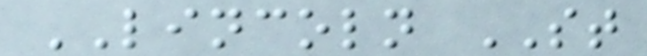LINCOLN ST
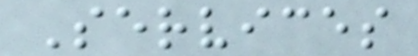Services
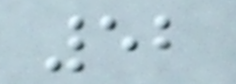52
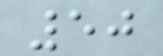50
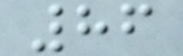86
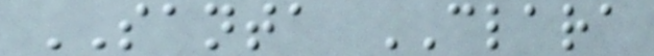SANTA CLARA
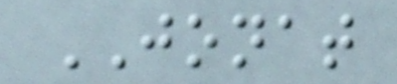JONAT
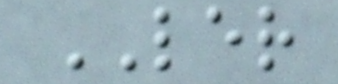LER
